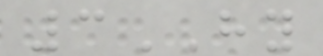3HY
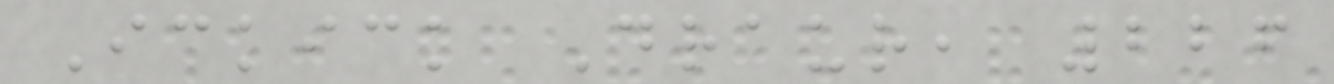Ickick Draur, 226
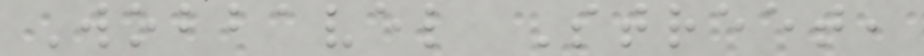Wobbavel Street,
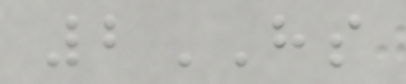2HS
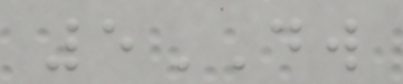5DW
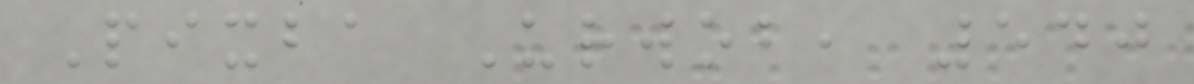Pixba Urwob, 540
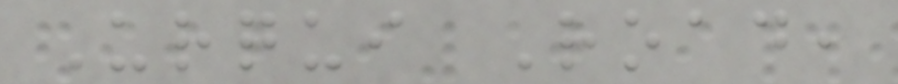Urqui Road,
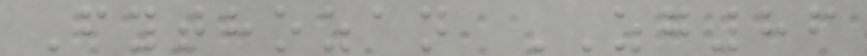Fythozan ZG86
